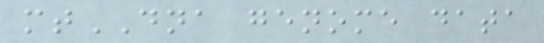mtDNA genome data
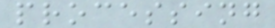processing
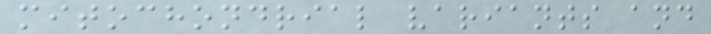mitochondrial variants and
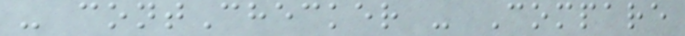- contChecker - Compare
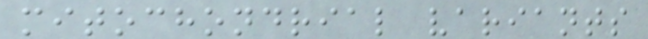mitochondrial variants
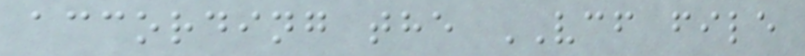according the VCF file
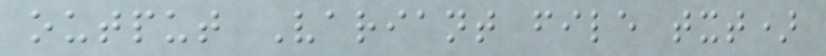output Variant file txt)
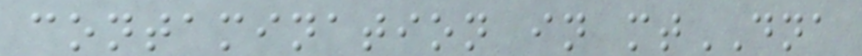contamination in mtDNA
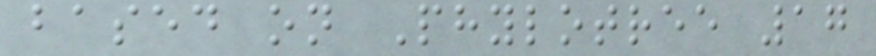based on Phylotree 17
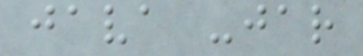java -jar
